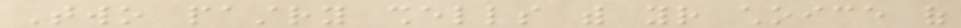Two pastry shells with your choice of
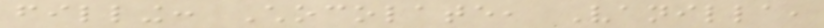filling: Chocolate, Vanilla,
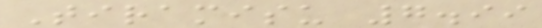Tiramisu 7.99
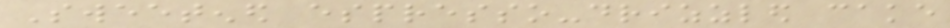Sweetened espresso-drizzled cake
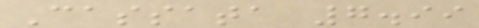Cassata 7.99
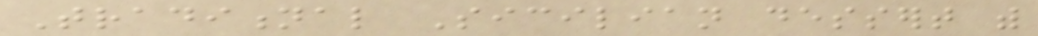Traditional Sicilian dessert with
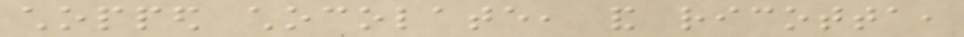chopped chocolate, and ricotta,
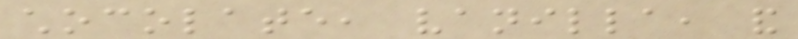chocolate, vanilla, and
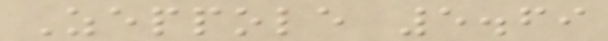Zeppole 5.69
